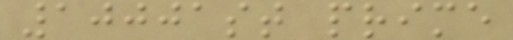10001st prime
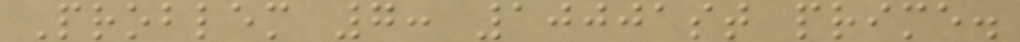Problem 7: 10001st prime.
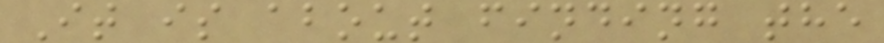It is about finding the
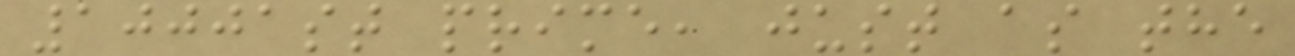10001st prime, just as the
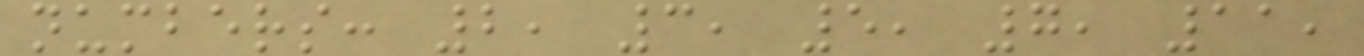numbers: 2, 3, 5, 7, 11,
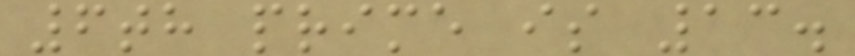6th prime is 13.
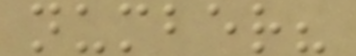number?
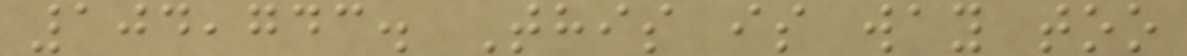104,743. This is way too
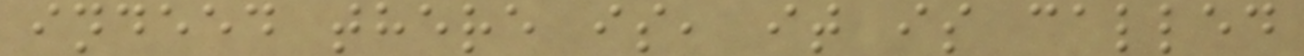indeed there is, it is called
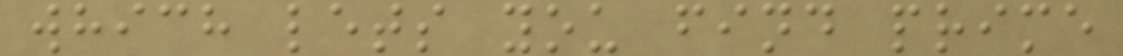which lets you find prime
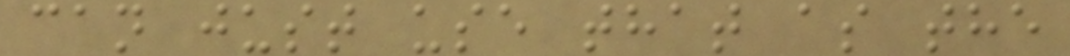can just use that as the
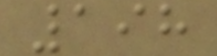198
